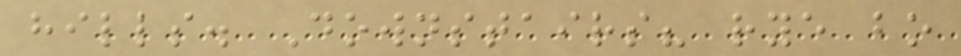hills. Downstairs? rye bo
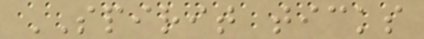SPIRIT ticks
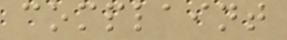complaint
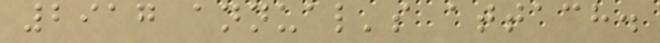2917 annual's attach.
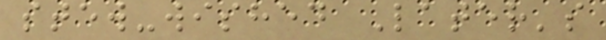stew-wished Later's
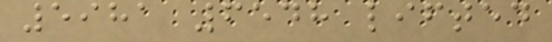5981 6548 lifted
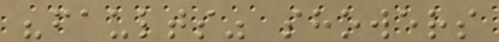"faults" showers
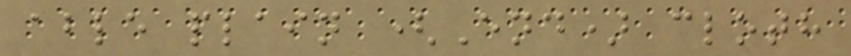able plain (End) cloth
